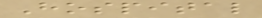Hospital
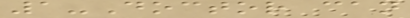1-Doctor can
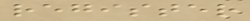register
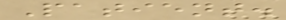Patient.
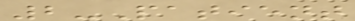2-Patient
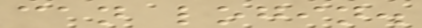can login.
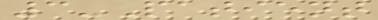3-Patient
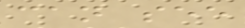can see
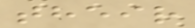their
